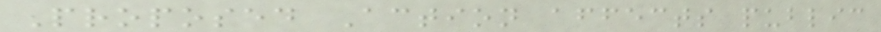Proposed Action affects public
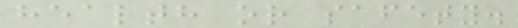health or safety.
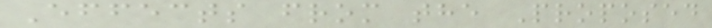Effects from the Proposed
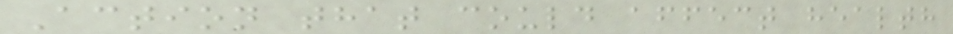Action that could affect health
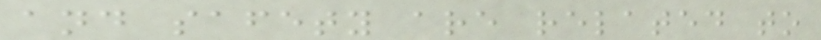and safety are related to
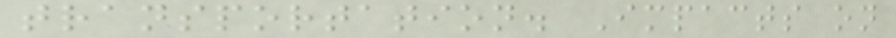transportation. Impacts on
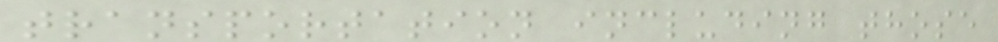transportation including those
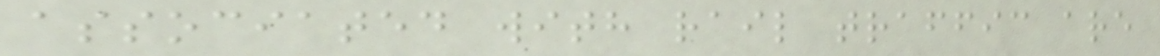associated with rail traffic are
